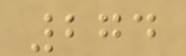274
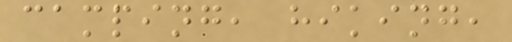camping, hiking,
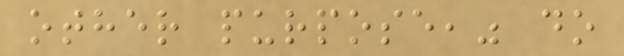other purpose," do
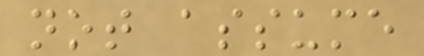not assume
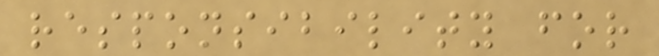responsibility for
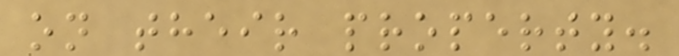on their property.
